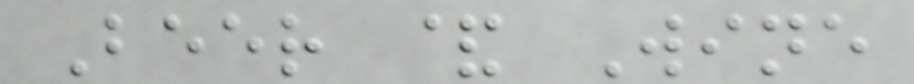Beer & Wine
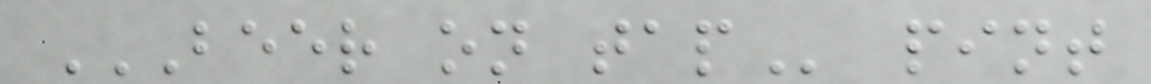BEER ON TAP pint
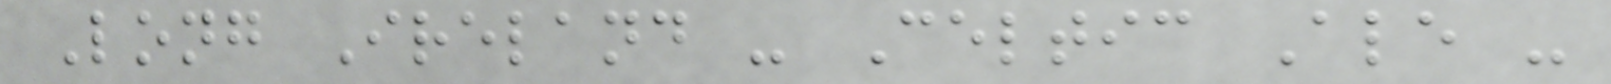Long Ireland - Celtic Ale -
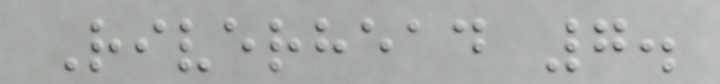Riverhead 7.
